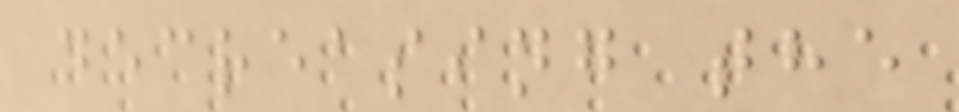decreasing the
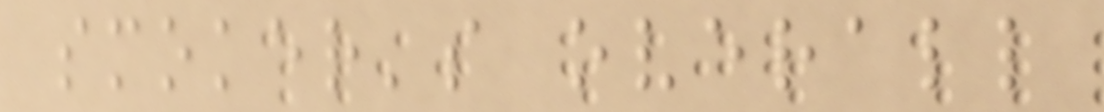smoker's overall
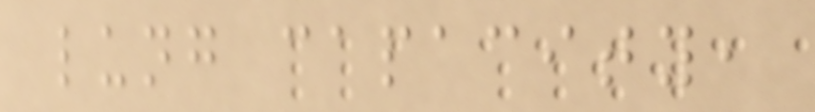lung capacity,
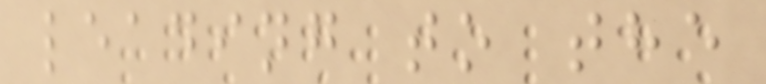leading to the
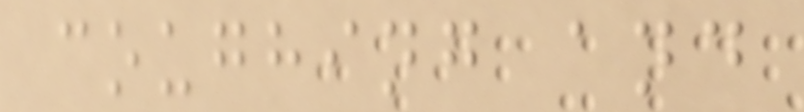coughing and
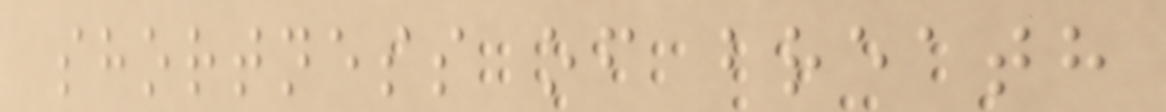shortness of breath
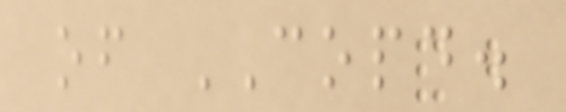of COPD.
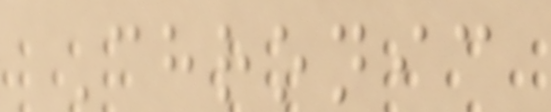Chronic
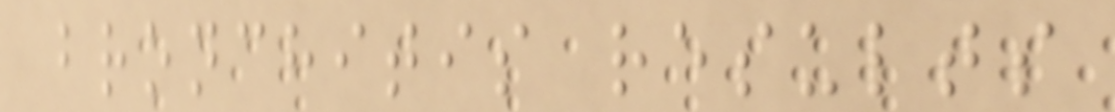bronchitis results
